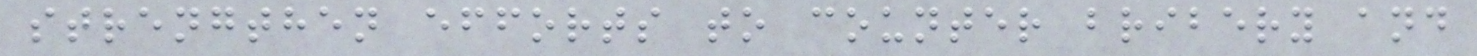strengthen efforts to counter bribery and
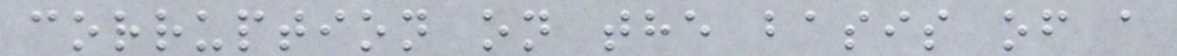corruption on the basis of a
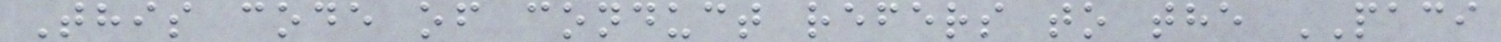This code of conduct refers to the PACI
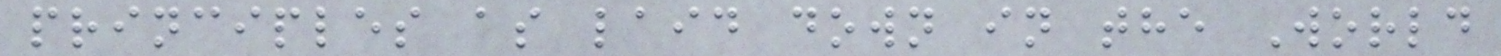principles as laid down in the World
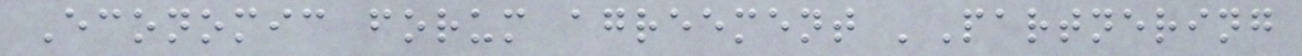Economic forum agreement 'Partnering
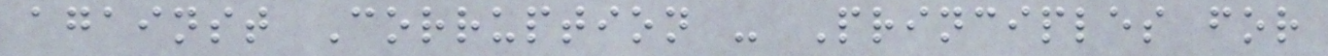against Corruption - Principles for
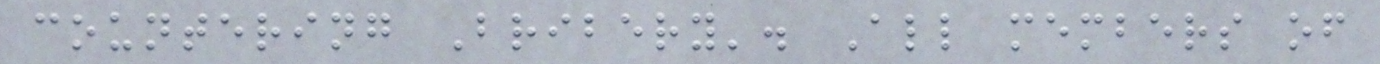countering Bribery'. All members of
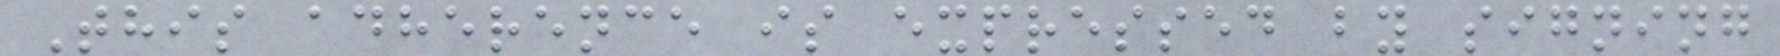This adherence is expressed by signing
